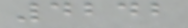4242
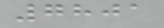7801
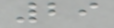29
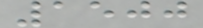1500
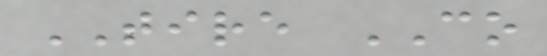TIRE CO
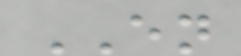EN
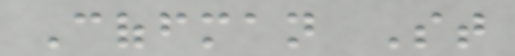Coffman St
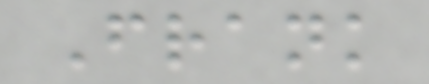Frank
